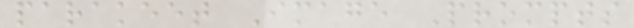parakeet Image Prompts
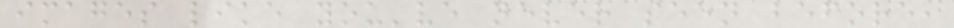images like you've never seen before,
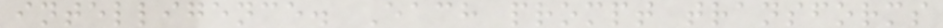intelligence. Each prompt transforms
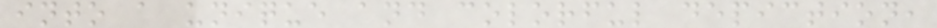into a unique and colorful depiction,
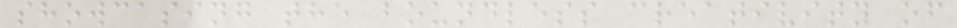showcasing the boundless creativity of
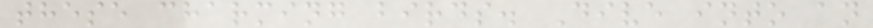these charming birds. Dive into an
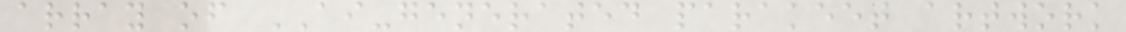array of AI-generated parakeet artwork
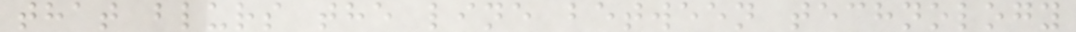that blurs the line between technology
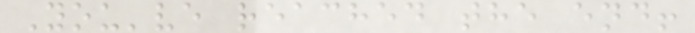You've reached the end!
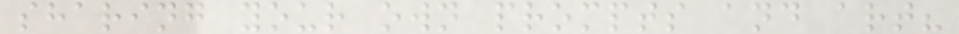sharing your own prompts and art?
